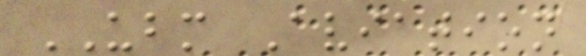UBM Aviation
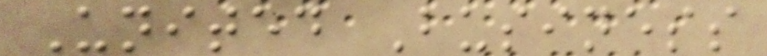United Business
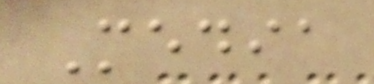Media
